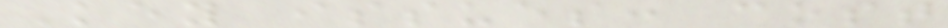Key issues: cost
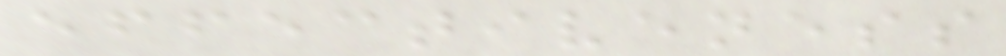effectiveness
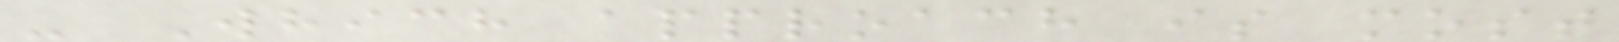- Which approach is most
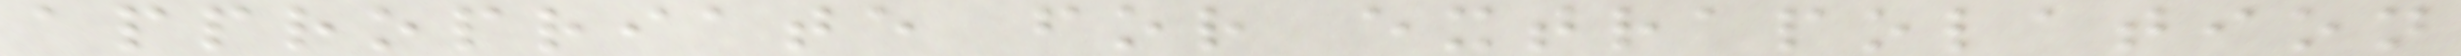appropriate for extrapolation
